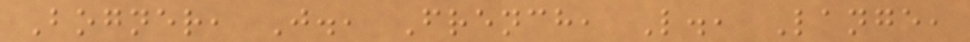Bogner, J., French, L., Lange,
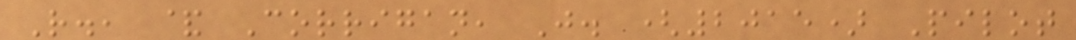R., & Corrigan, J. (2015) Pilot
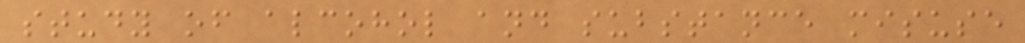study of alcohol and substance misuse
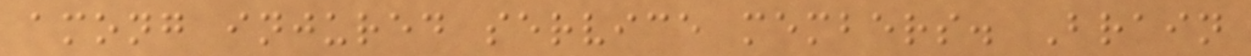among injured service members. Brain
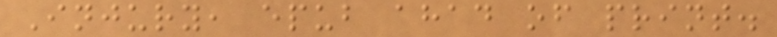Injury, epub ahad of print.
